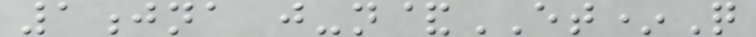1jna j-n&ET*Q
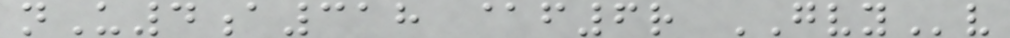nU4a318 @f6r GVYv
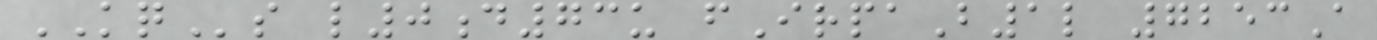KQs l0d73u fIrpaB1l 7253A
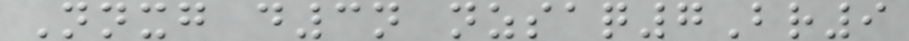Nnxg d3n nzsaq7Br9
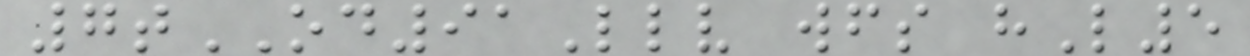7tOD91Llv wfs hL5
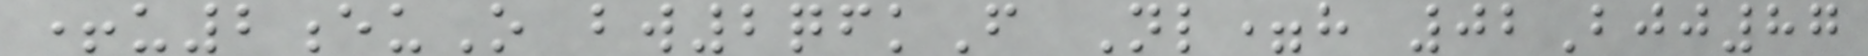+u2euO bw2qfkF Nl=h 02Bjj87
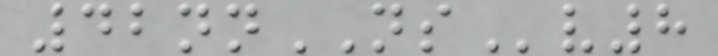42nnNSv8
